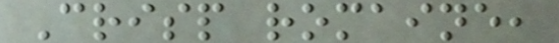Crisp romaine,
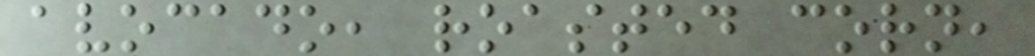avocado, roasted corn,
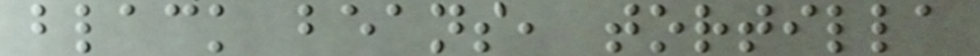black beans, tortilla
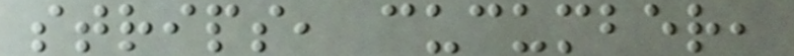strips, cucumber,
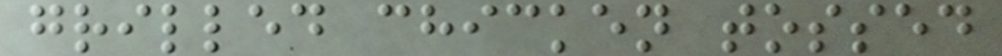grilled chicken tossed
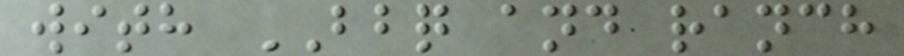with BBQ and ranch
